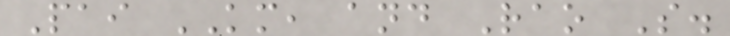Pai KM, and Rao S.
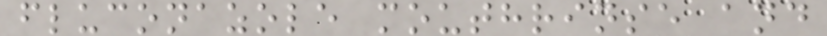fluconazole mouthrinse and
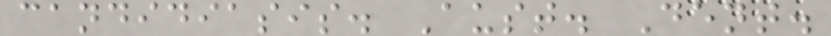candidiasis. Aust. Dent.
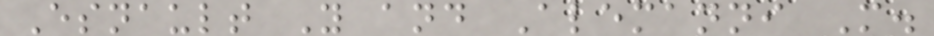Esnault Y and Alemanni M.
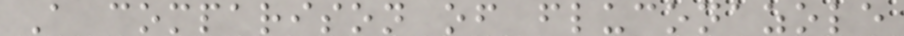A comparison of fluconazole
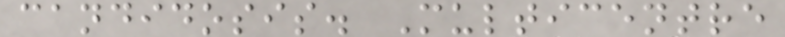candidosis. Multicentre
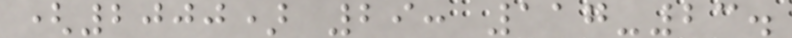(2000) 29: 117-23.
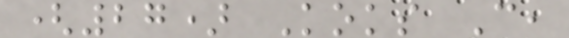(27) Koks C,
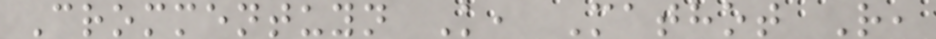Crommentuyn K, Mathot R,
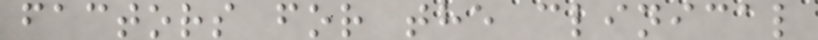factors for the clinical
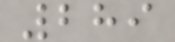289
